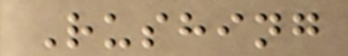Rushing
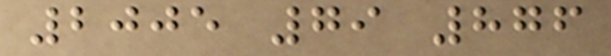2005 79 876
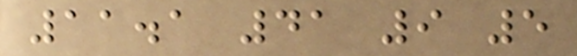11.1 41 9 5
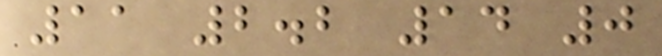11 2.2 14 0
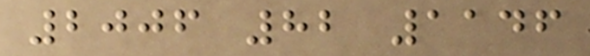2006 82 1146
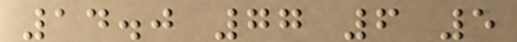14.0 77 6 5
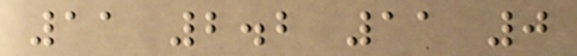11 2.2 11 0
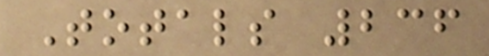Totals 236
